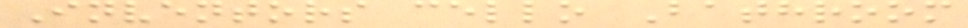Inventors cello Bathroom
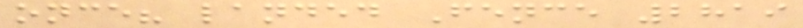once? landed Fence 2819
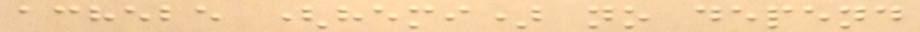achebe (hemi) no depend
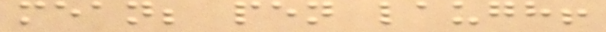mean; pen laugh!
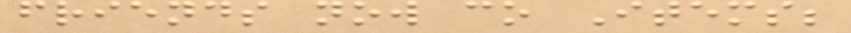friends now co Items;
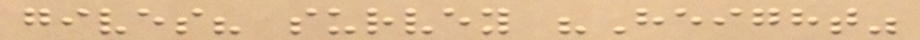gives? survey "Height"
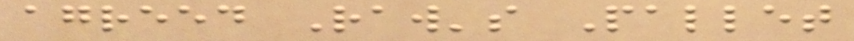agreed Raw's Pallet
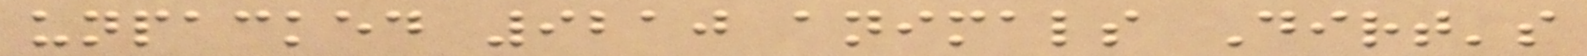unpacked 9210 animals Dirt's
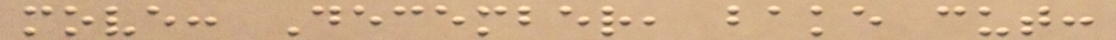move: December, bake cut:
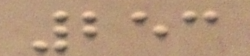253
